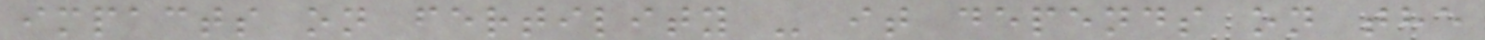impacts on fertility - it depends on the
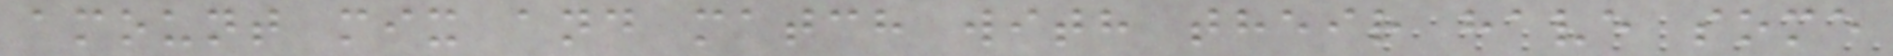amount mix and match with their have some
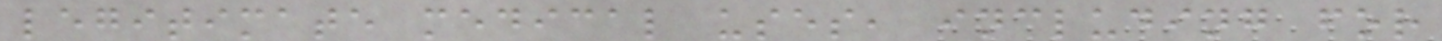legitimate medical uses, including for
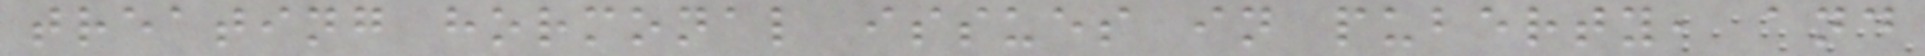treating hormonal issues in puberty, and
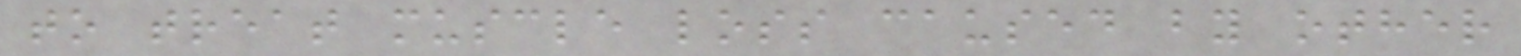to treat muscle loss caused by other
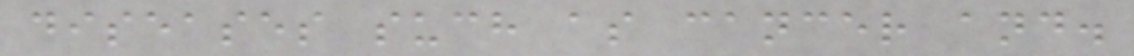diseases such as cancer and.
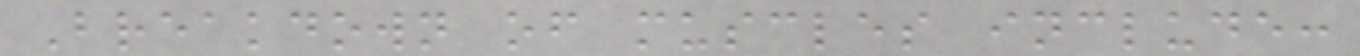Breakdown of muscles include:
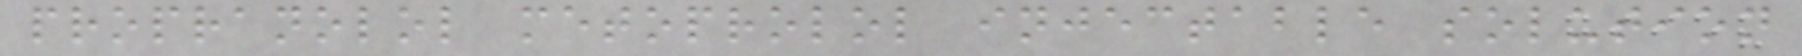propranolol metoprolol injectable solution
